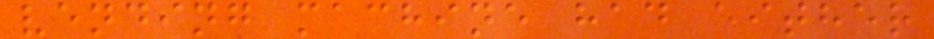vending machine had either
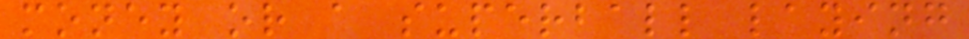money or a superball laying
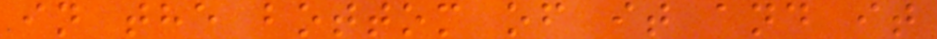in the bottom of it and it
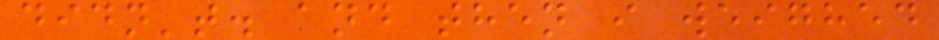didn't. and then i weighed
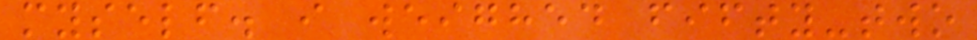myself. i weighed fifty-two
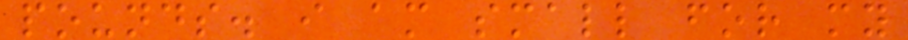pounds. i am small for my
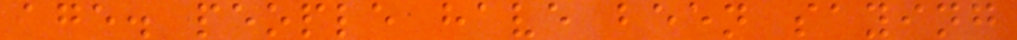age. people have been saying
